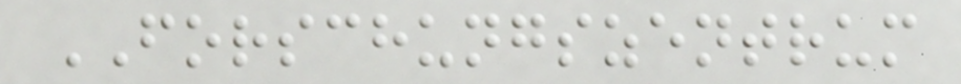FORSCHUNGSZENTRUM
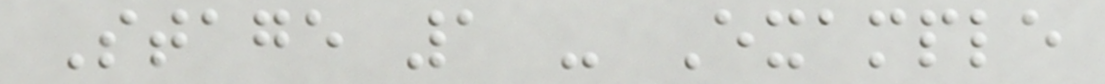Stage 1 - Example
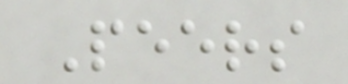Peers
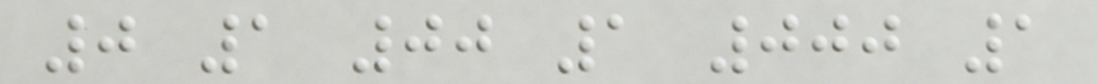0 1 00 1 000 1
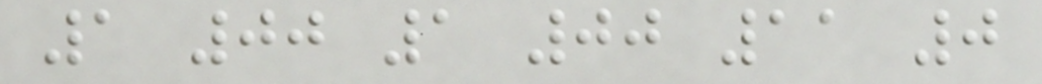1 00 1 00 11 0
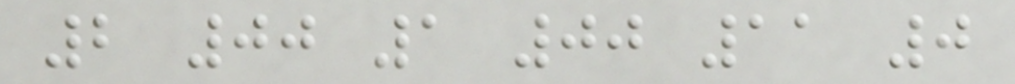2 00 1 00 11 0
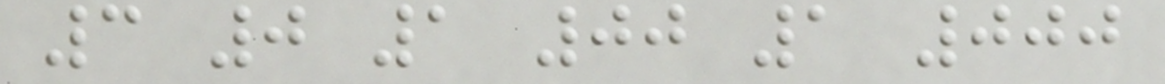3 0 1 00 1 000
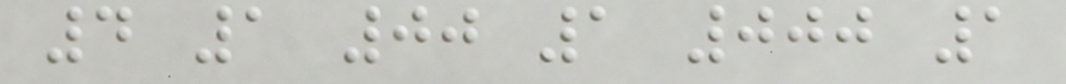4 1 00 1 000 1
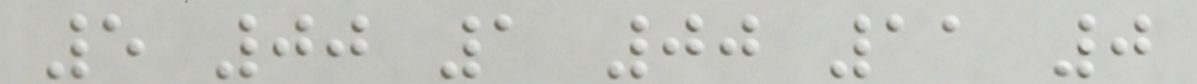5 00 1 00 11 0
